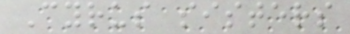Cyrus sisters
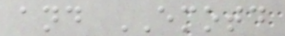and EMOTD
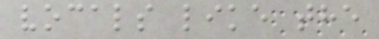vocals like the
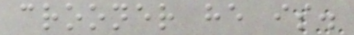crooner he is.
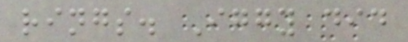rings. Iggy did
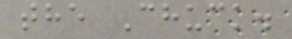the Chuck.
